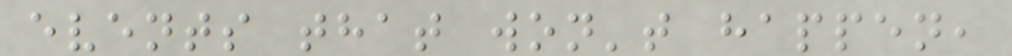events that won't happen,
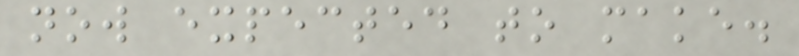now expected to make.
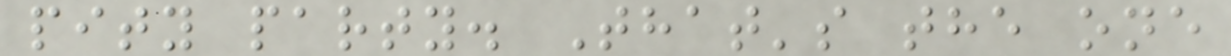pity party. That's the one
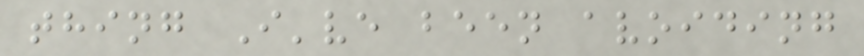thing I've been avoiding
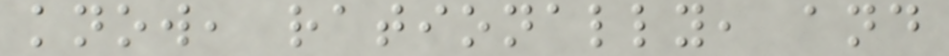know, rationally, and
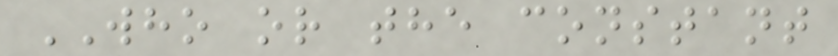WHO or the constant
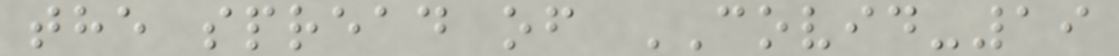the spread of COVID-19
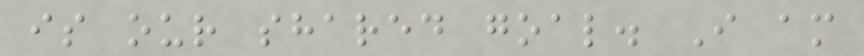is our shared goal. I am
